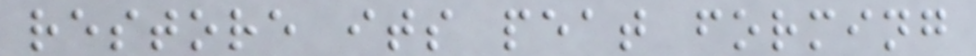restore its peat forming
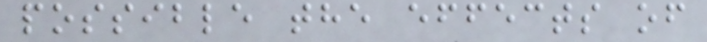possible the effects of
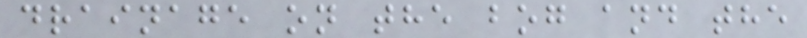drainage on the bog and the
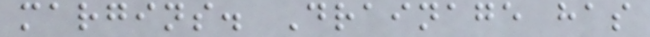margins. Drainage has
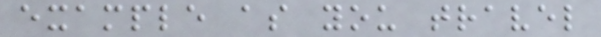example as you travel
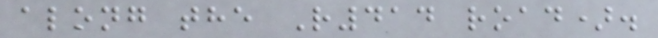along the R414 road).
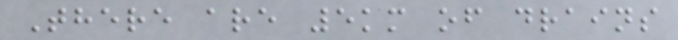There are 5km of drains
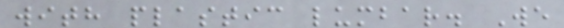with plastic lumbar. We
